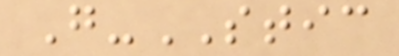G-STIC
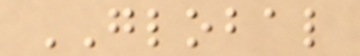GLOBAL
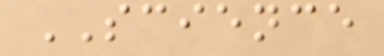SCIENCE
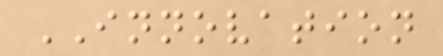INNOVATION
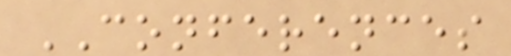CONFERENCES
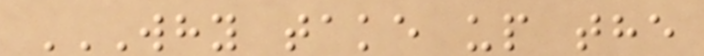WHY TAKE UP THE
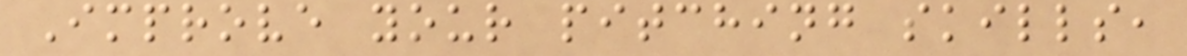Improve your pitching skills,
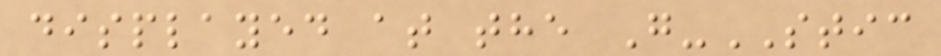displayed at the G-STIC
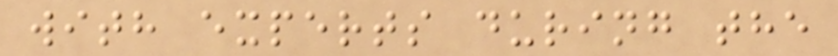with experts during the
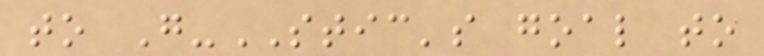to G-STIC's goal to
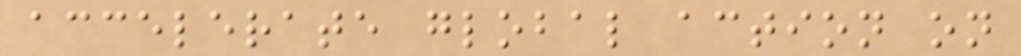accelerate global action on
